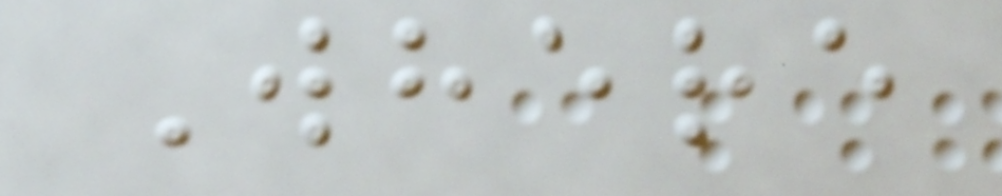Where
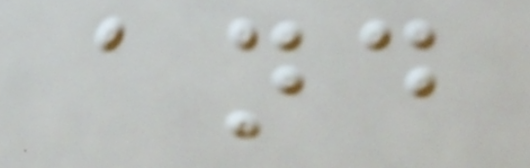and
